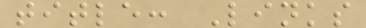title: Links
